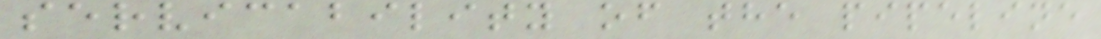servicability of the pipeline
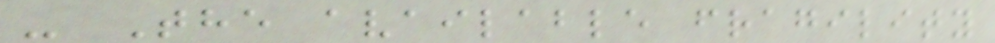- The available fragility
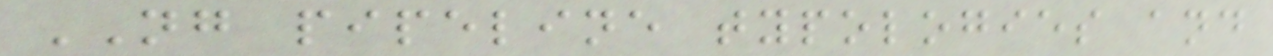NG pipeline typologies and
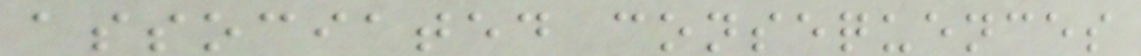associated consequences
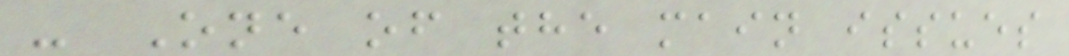- One of the main issues
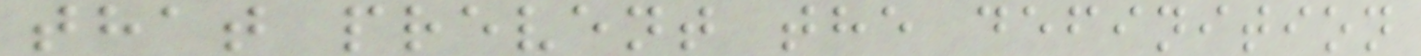that prevent the definition
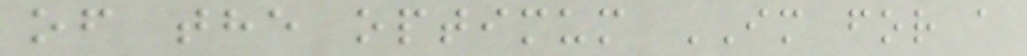of the optimum IM for a
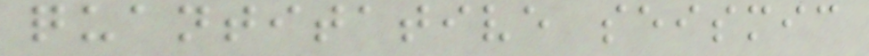quantitative seismic
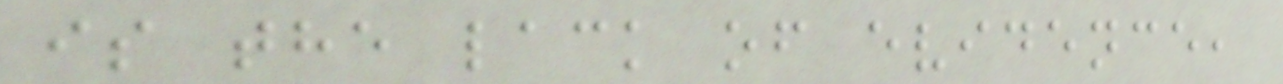is the lack of evidence,
